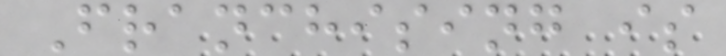Franchising is
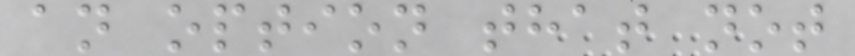an option that not
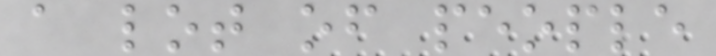a lot of people
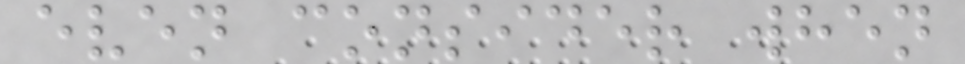even consider when
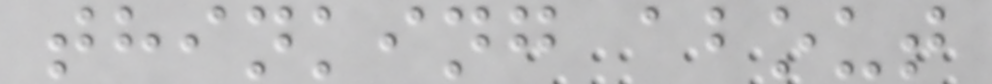thinking about
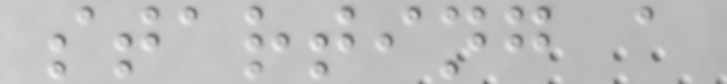starting a
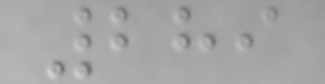289
